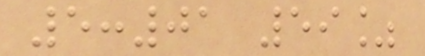5:01 59%
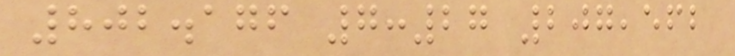802.176 7:27 207,562
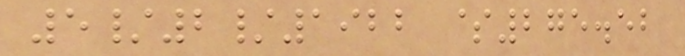5/2/1922 $275.52
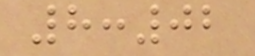8:02
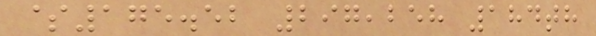$175.52 297,258 184th
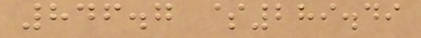846.7 $289.49
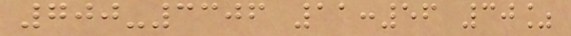700-3306 11:56 30%
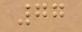77
